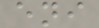eni
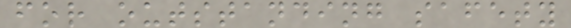for outstanding safety
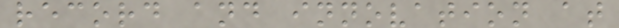record and innovation at
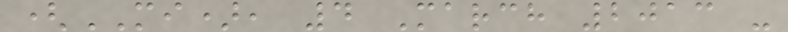(MI), 4 March 2013 -
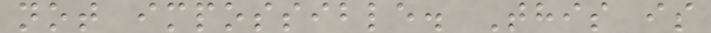not impossible. This is
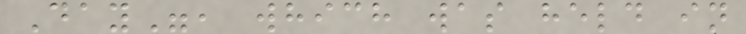Day", which was held in
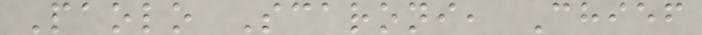Paolo Scaroni, Chief
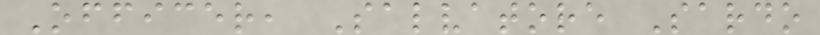Officer, Salvatore Sardo
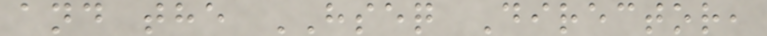and the HSEQ Director,
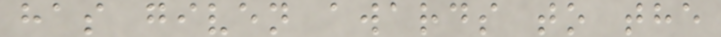has given awards to the
